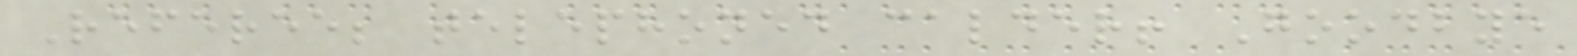Referee; telephoned calder! Goodbye
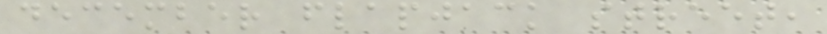december flapjack street,
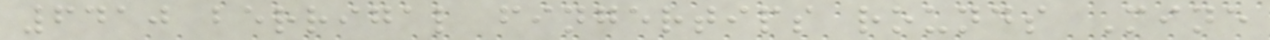6410 berrigal fingertips rounds Mine
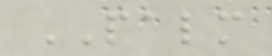PALM
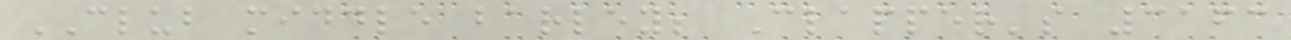CLUB middle barley; Clapper's 3163
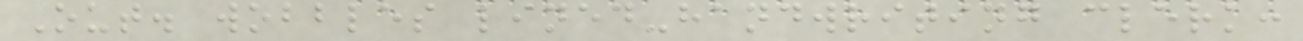Out. wobbles lined-handwriting clerk:
